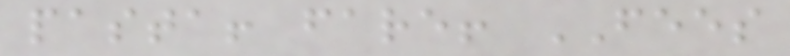pasta! fare! FEES
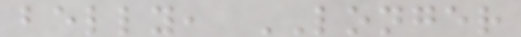belly, LONGER
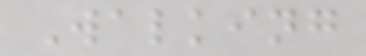Walking
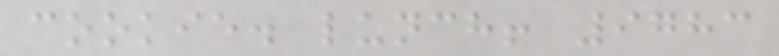cookie. lunch! 9783
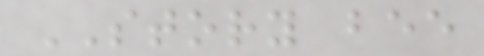STORY bee
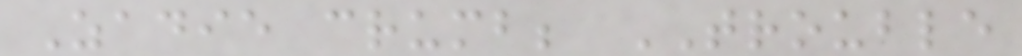Zadie crumb; TROUBLE
